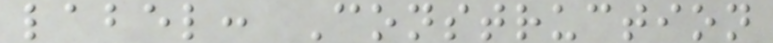label: Construction
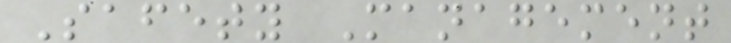Safety Management
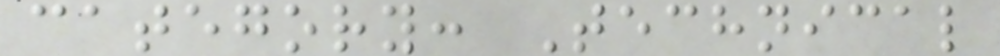category: Technical
